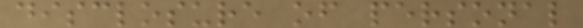disclosure of personal
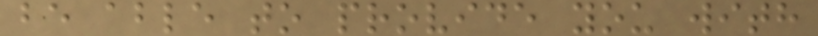be able to provide you with
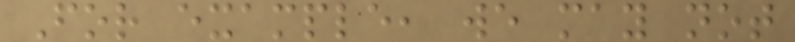For example, we may not
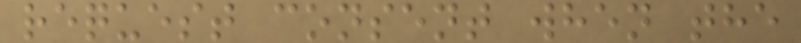request consent when the
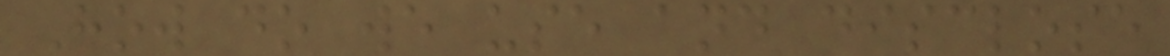How do we use and disclose
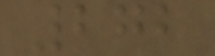272
